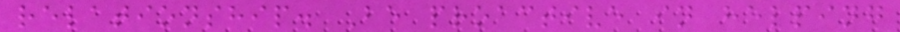relationship. Be proactive in helping
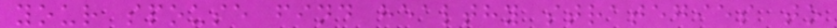your spouse find healthy strategies to
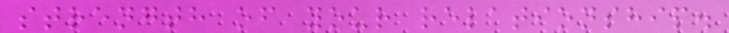strength of your relationship.
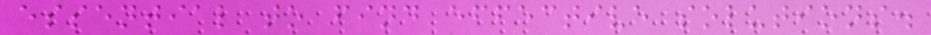essential to find effective solutions.
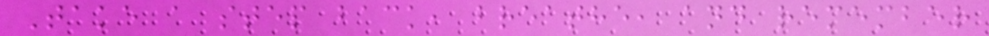Take a step back, breathe, and remember
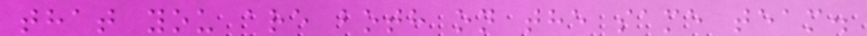that you are both on the same team.
